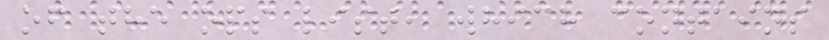of the ops list, which contains
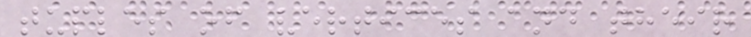tuples of vertices and their
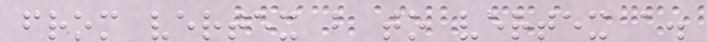from vertex b to vertex a.
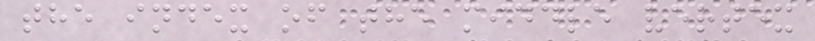the index of the middle vertex
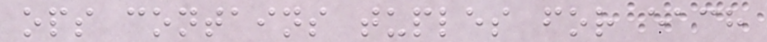ops contains tuples for each
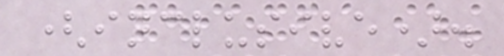(inclusive).
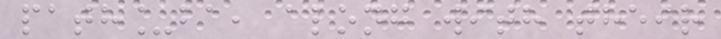path_ba, along with their
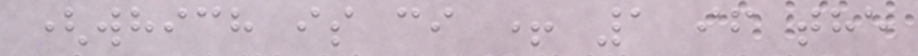(which is ci + 1 if the
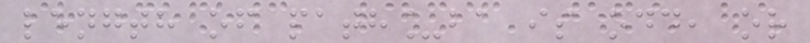length of path_ba is odd, or
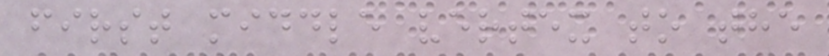first middle vertex to the
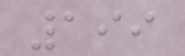199
